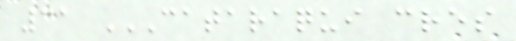31 CATARAQUI CRES
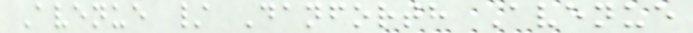Avenue / Danforth Avenue
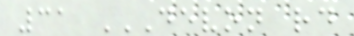31 DEVON RD
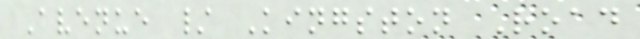Avenue / Kingston Road
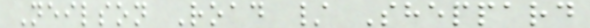Neilson Road / Sheppard
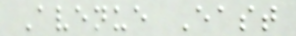Avenue East
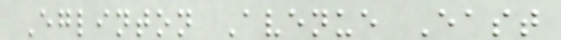Eglinton Avenue East
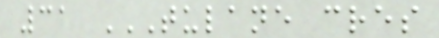31 TULANE CRES
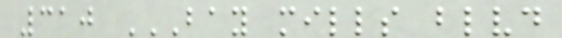310 BAY MILLS BLVD
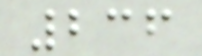236
